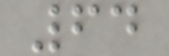64
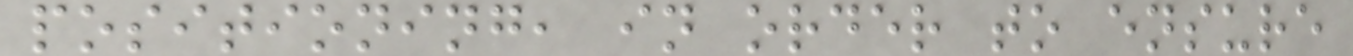positioning, in order to ensure
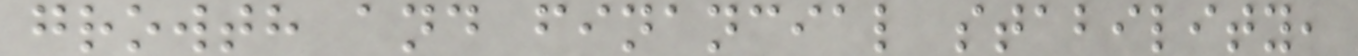growth and financial stability,
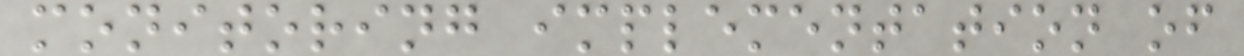monitoring implementation of
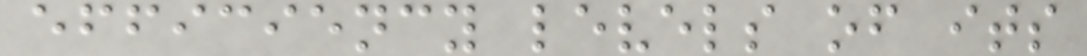efficiency levels of its
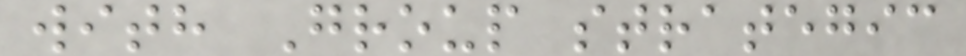with Group strategic
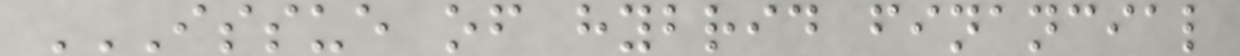ISSUE OF HYBRID FINANCIAL
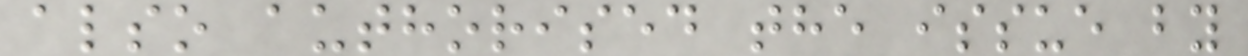also authorised the issue by
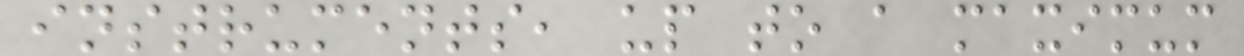instruments, up to a maximum
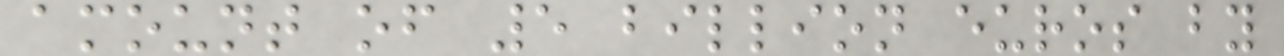amount of 5 billion euros by
